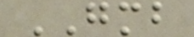GMB
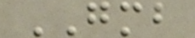GMB
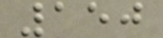150
